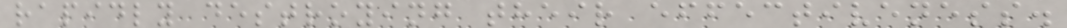rapidly destroying their effectiveness.
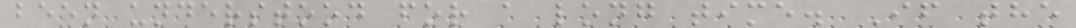been understood for a long time. If the
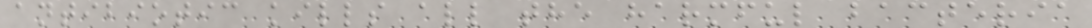antibiotic kills all the harmful bacteria
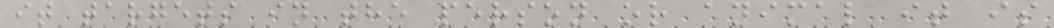it targets in the person or animal it is
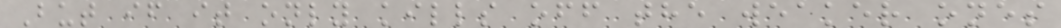But if it only kills off the weaker ones
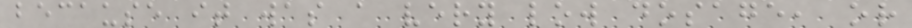because it was a very low dosage, or
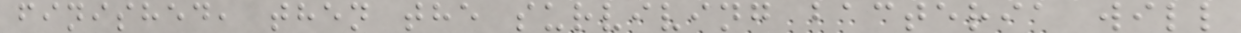finished, then the surviving bacteria will
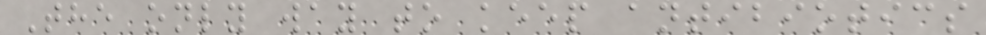The only way to keep antibiotics
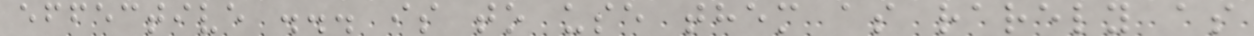effective ... is to use them as rarely as
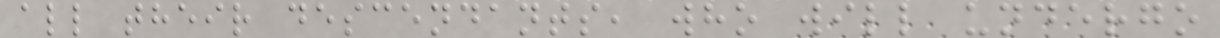all their descendants, who will undergo
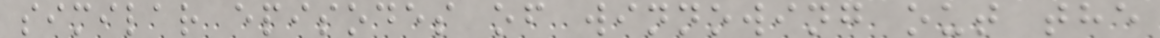similar episodes of winnowing out the
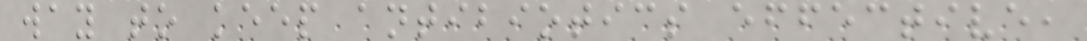way to keep antibiotics effective,
